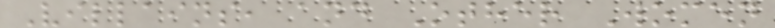Villains, and Other Women
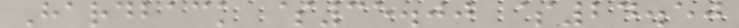Hardback $35.00 $24.50
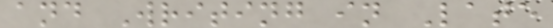and Writing in Late
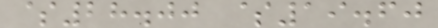$28.00 $19.60
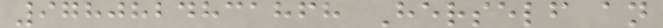9780824831868 Herself an
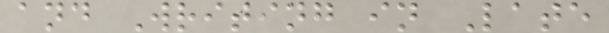and Writing in Late
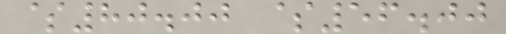$80.00 $56.00
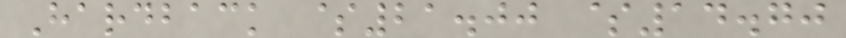Hardback $21.00 $14.70
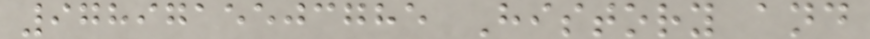9789715503785 History and
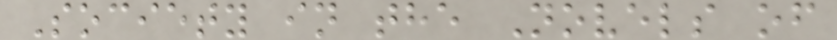Society in the Novels of
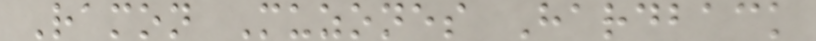Ramon Muzones Hardback
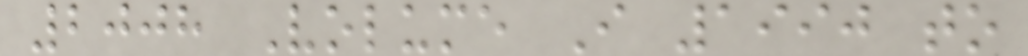2008 Volume I 1990 to
